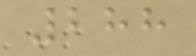288
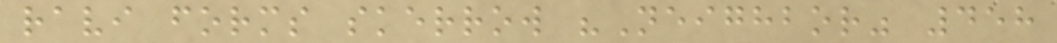ravi forms skerrow "Neighbor" 458
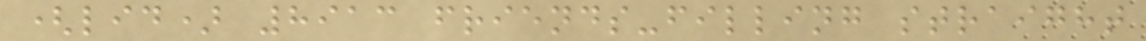(lid) 8913 friends-filling straight
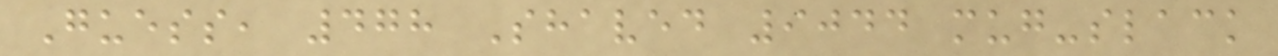Guess, 478 Shaved 9044 mug-slack
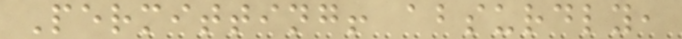Permitting! absurdly,
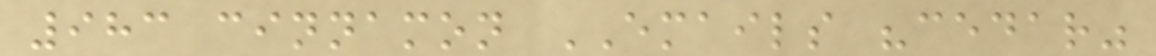983 cinnamon EMAILS "cedar"
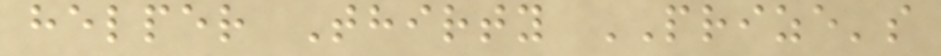helper Thirty PRIZE's
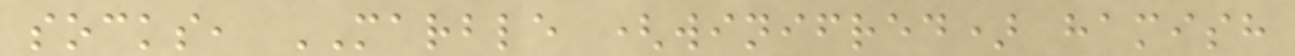socks, MARBLE (winifred) hamish
